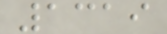1319
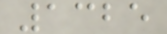1325
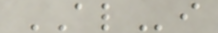ALi
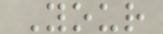Your
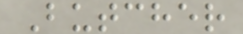Butcher
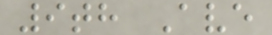9th Ave
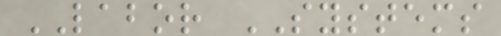LABOR SYSTEMS
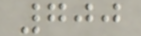700
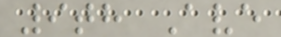9th Ave
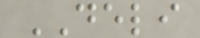DELI
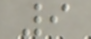9
